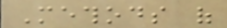Methods of
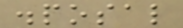disposal
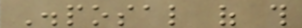Disposal of this
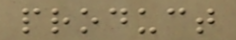product
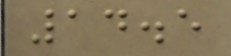14.5
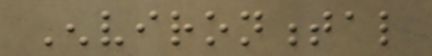Environmental
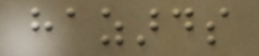hazards
